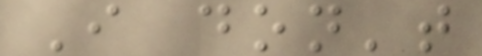I don't
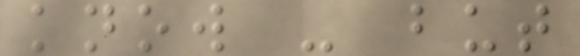know - but
